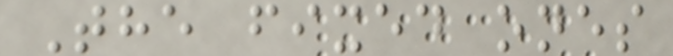The fixed ones
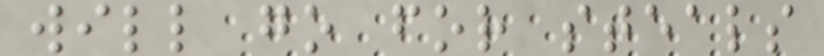will go for steals
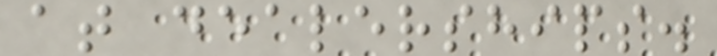at dealerships.
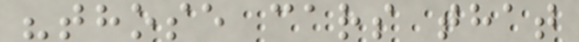"those cars that
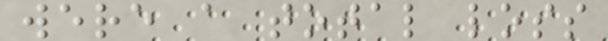were a total loss
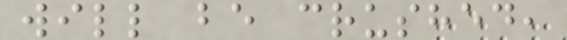will be crushed,
